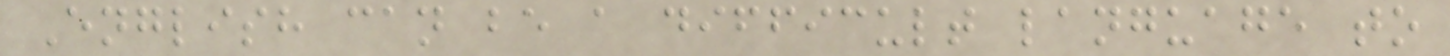English can be a difficult language to
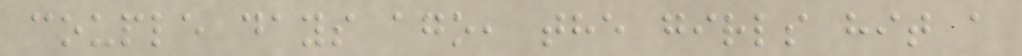couple days ago, the girls hit a
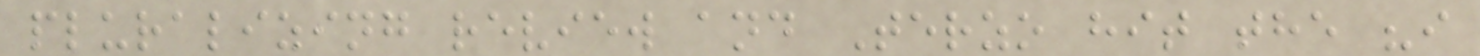pluralizing review and Terzo hit the "i
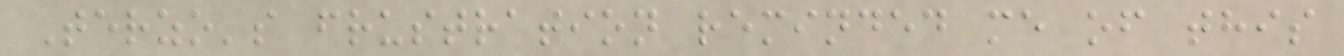Terzo's frustration reminded me of this
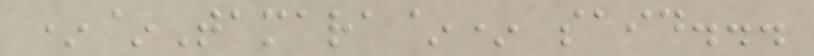*~Tamara~* said...
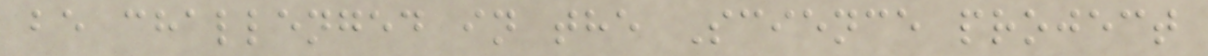be challenged in the Science project
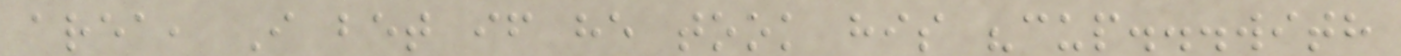area, I bet if he took his "cup...with
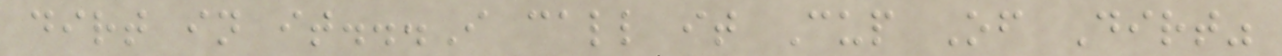dirt in it...I call it Cup Of Dirt"
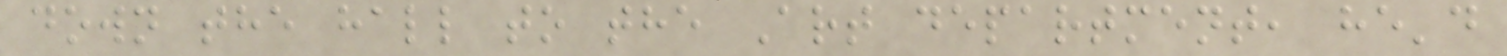down the hall to the Art department, he'd
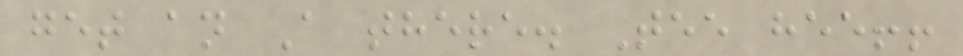get an A there. Tee hee!!
